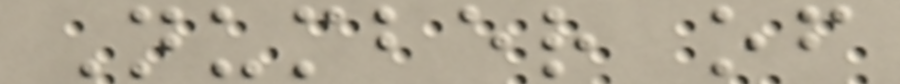Number of
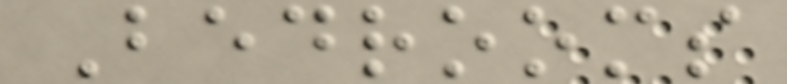Bedrooms
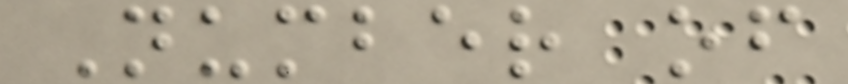Number of
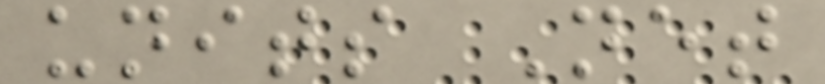units Net
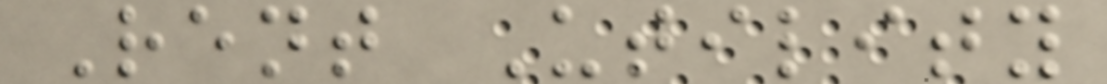Rent Utility
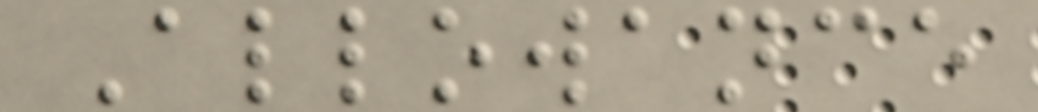Allowance
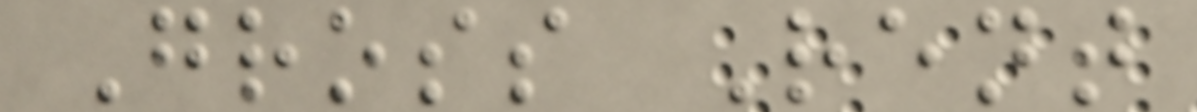Gross Rent
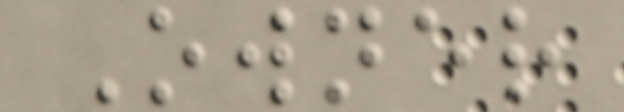Owner
